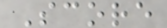Score
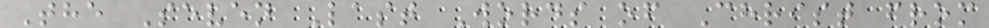The Seven Last Words of Christ from
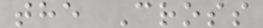the Cross
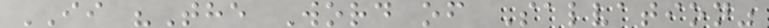II "The Word of Salvation"
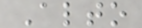Alto
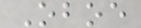Oboe
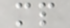mp
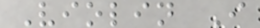Violin I
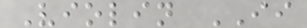Violin II
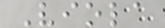Viola
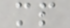mp
